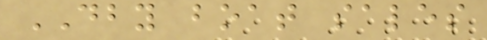DBY boat sales
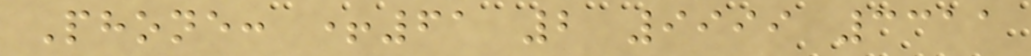Phone: +61 2 9999 3311
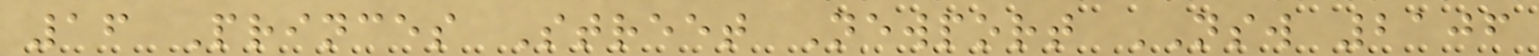16 Princes Street Newport NSW 2106
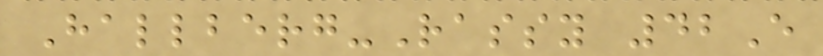Hallberg-Rassy 42E
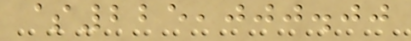$225,000.00
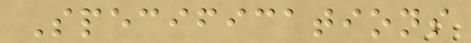Specifications
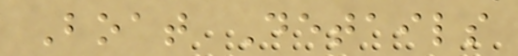Boat Details
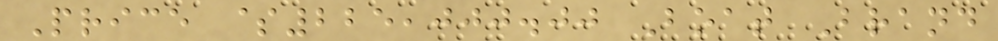Price $225,000.00 Boat Brand
